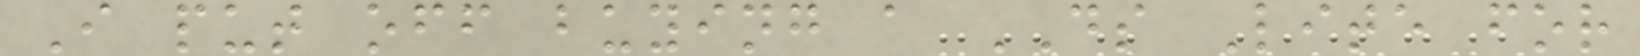I put off buying a DS Lite for
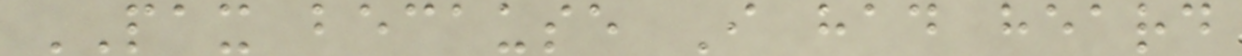PAX because I had heard
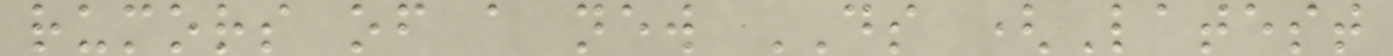rumors of a new DS (Latest
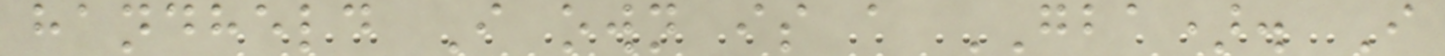handheld I own is a GBA). I
